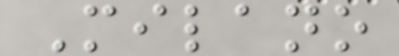Milano
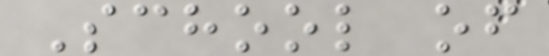School of
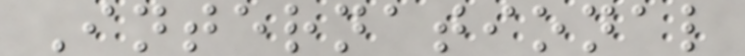International
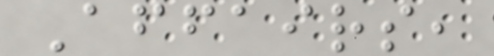Affairs,
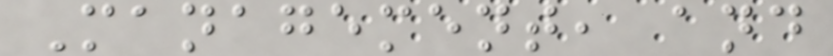Management, and
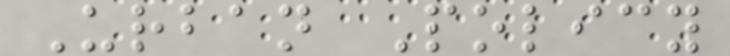Urban Policy
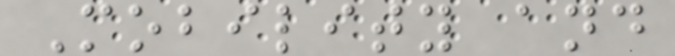Mobility and
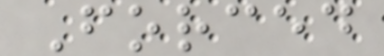Forced
